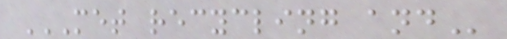MET RECYCLING AND
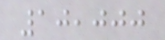10,000
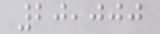20,000
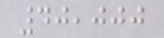40,000
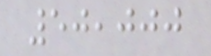50,000
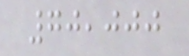70,000
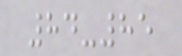84-85
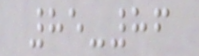85-86
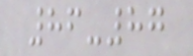86-87
